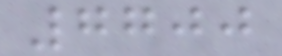7700
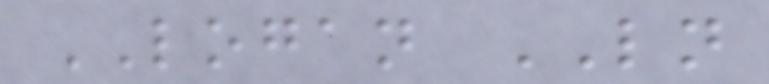LOGAN LN
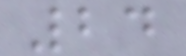24
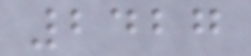2427
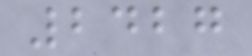2427
